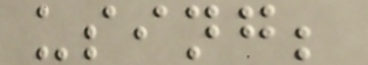using;
